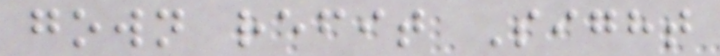gown refit Sight
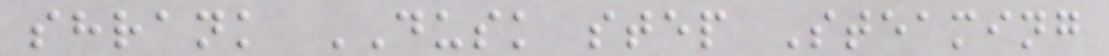shrank DUSK step Steaming
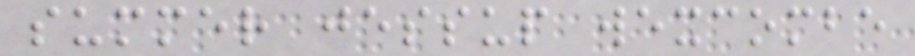summer jessup wexcombe
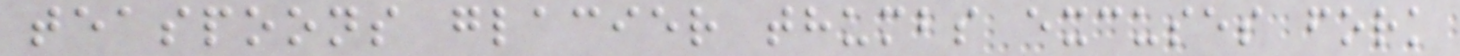teaspoons glacier thumbs excuses fork
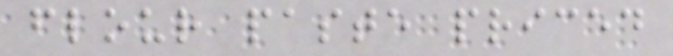flour paste priced
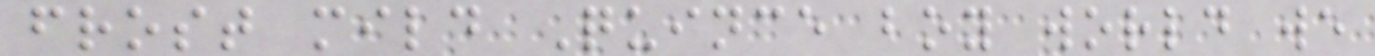frost mild Quince boy world we
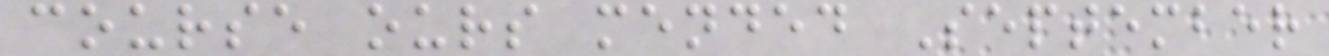course ours mended September
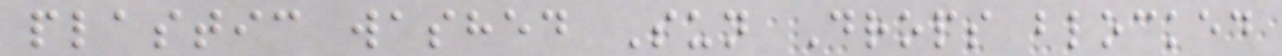plastic washed Sun Drops blocked
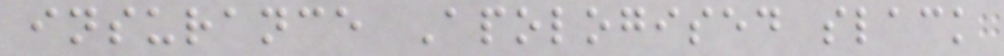insurance Apologised slack
